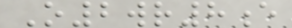O2wr8e
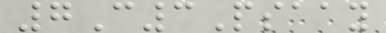7C3Psaay
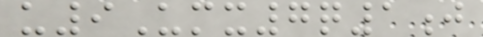u9Umx7q1j
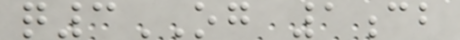q3OG 1cb
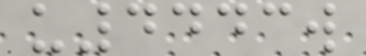u4443w
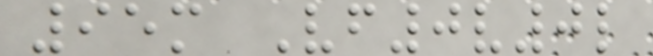95m Vf0v0l
